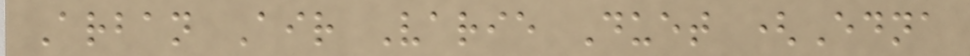Arban Air Varie Duet (Edna
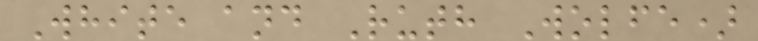White and Ruth Wolfe)
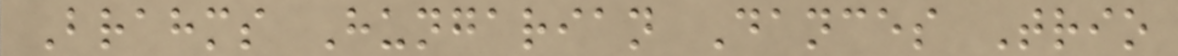Brahms Hungarian Dances Trio
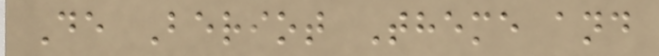De Beriot Theme and
